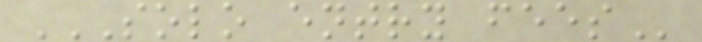SOLO ENTRY FEES
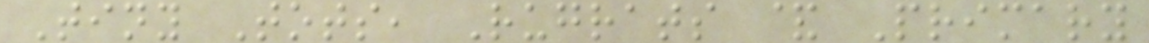Tiny Tots, Rugrats & Primary
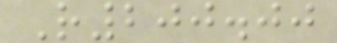R200.00
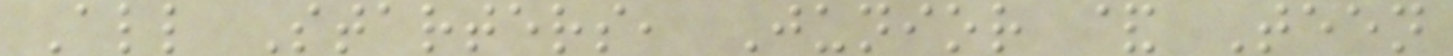All Starters, Junior & Teen
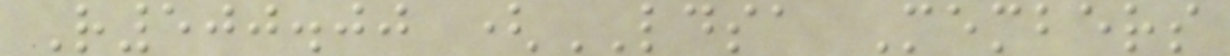R500.00 (LDSA Members
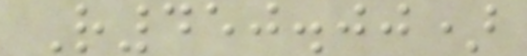R450.00)
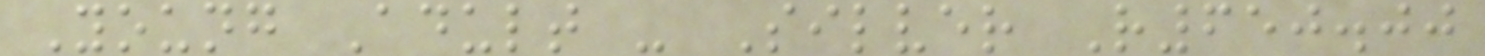Young Adult - Silver R650.00
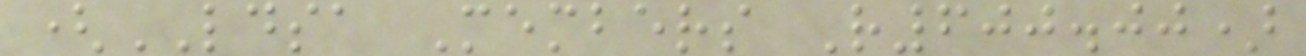(LDSA Members R600.00)
